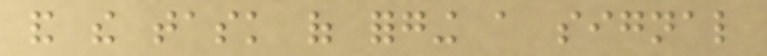and the task of forging a signal
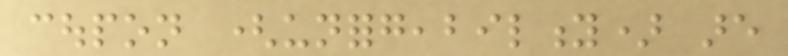coupon (unforgeability) are
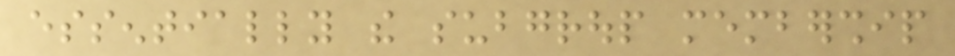essentially the subgroup membership
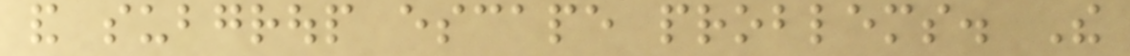and subgroup escape problems. The
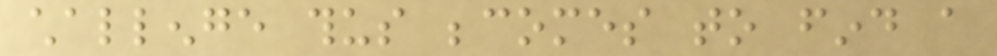challenge thus becomes to find a
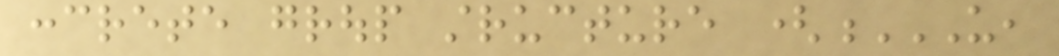concrete group structure (U,
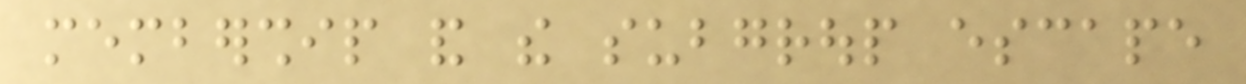membership and the subgroup escape
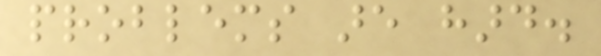problems are hard.
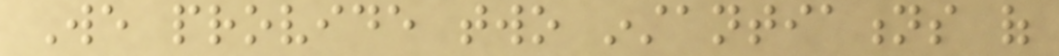We provide two instantiations of
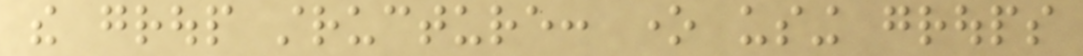the group structure: one using groups
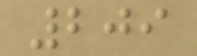209
